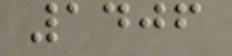1406
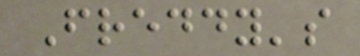Freddy's
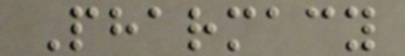Pharmacy
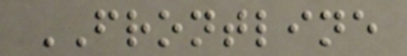FRONTLINE
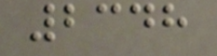2348
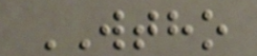WTHO
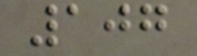107
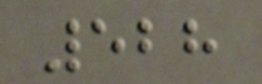528
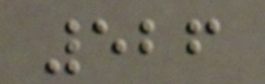526
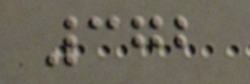372
